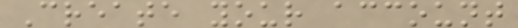Create your account
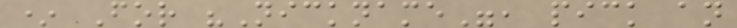* For "Nickname", pick an
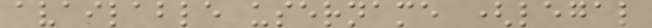available username (legal
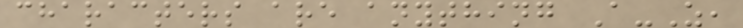characters are anything A-Z,
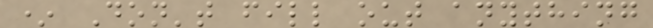* Don't fill out anything
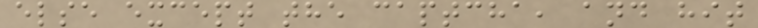else except the captcha, and hit
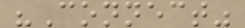"Connect"
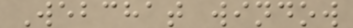Webchat window
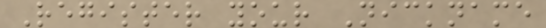Register your Nickname
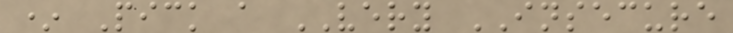* Pick a VERY INSECURE
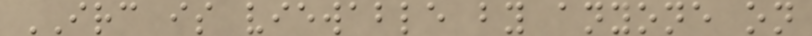IRC is viewable by anyone on
